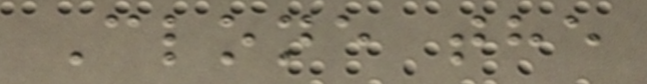Clone the
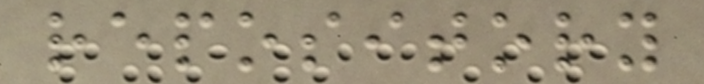repository
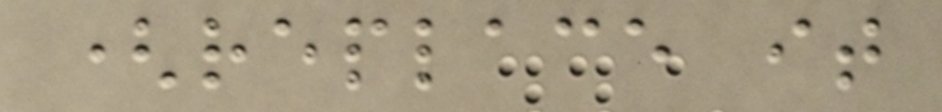(replace it
